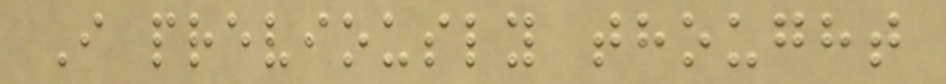I previously thought
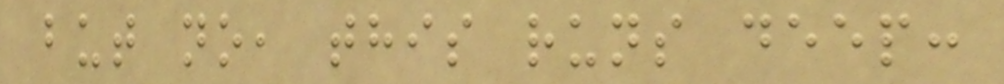but no, this runs deep:
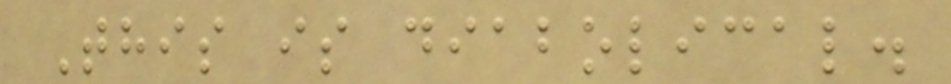This is diabolical.
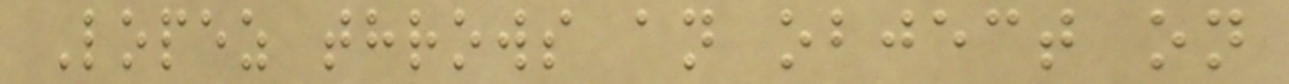Lopez throws an object on
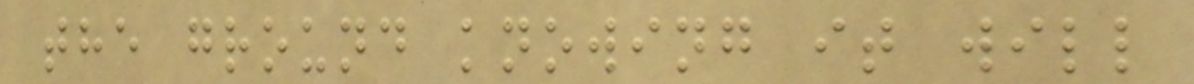the ground knowing it will
